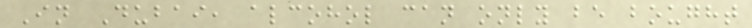In Dubai, alcohol can only be bought
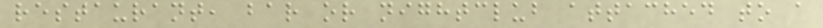restaurant, bar or nightclub attached to a
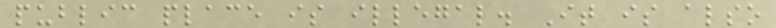public place is illegal. It is also
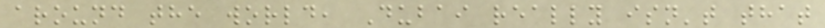around the world, Dubai really isn't that
